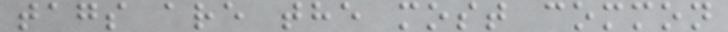tags are the most common
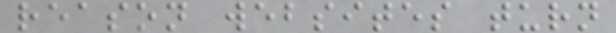reason websites turn
